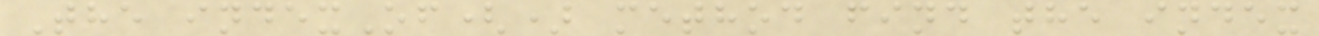The indexOf() method find the index
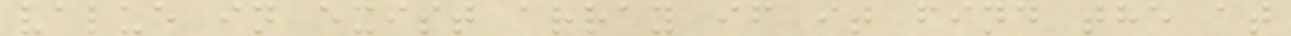value in exist array if it find the at
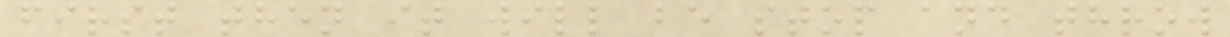first then it will be stop and throw
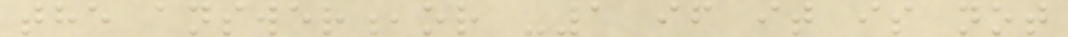the answer,or -1 if it is not
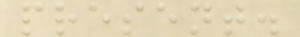present.
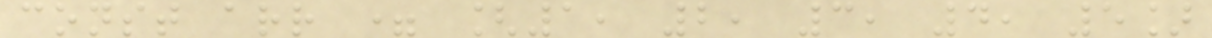const arr = [1, 2, 3, 4, 5]
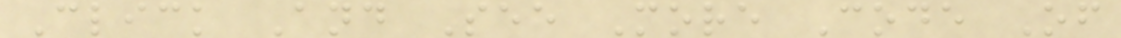Click And See More Code Of
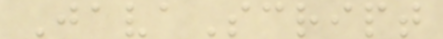JavaScript
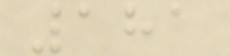181
